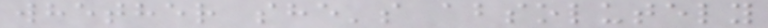whether she's absolutely
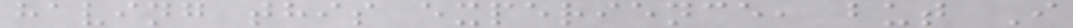having this experience, but I
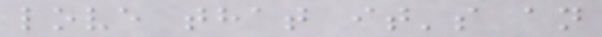love that it's an
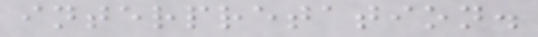interpretation.
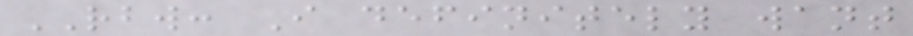RBW: I definitely want
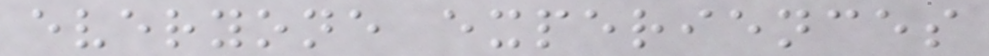everyone experiences
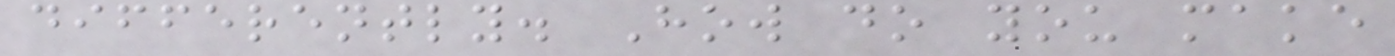differently. How do you make
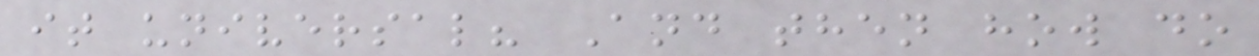it universal? And then how do
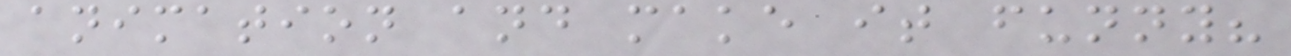animation and make it funny?
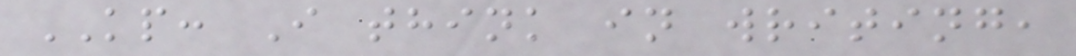KP: I think in writing,
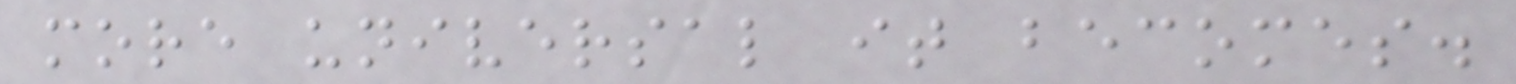more universal it becomes.
